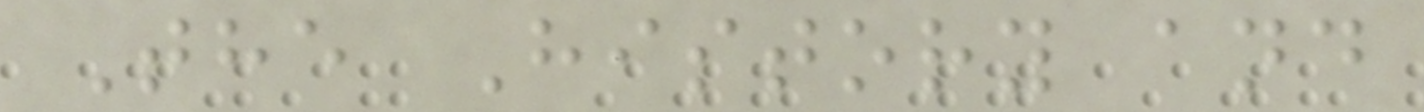The History and
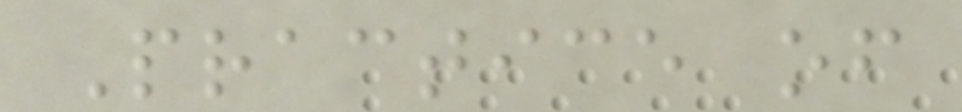Practice of
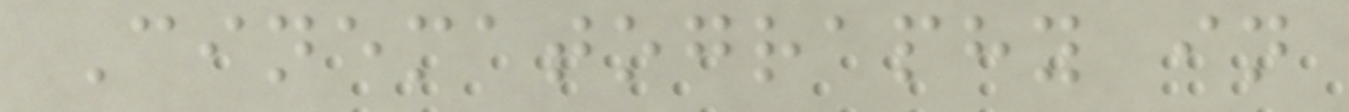Cinematography in
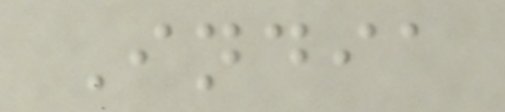India
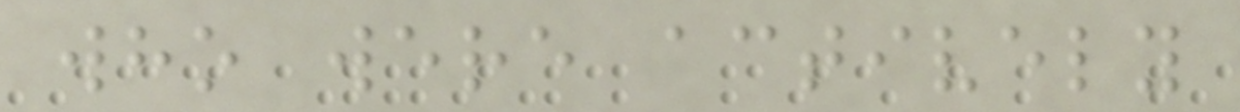who were actively
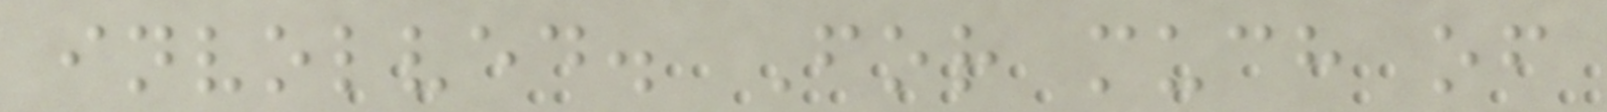involved. For much of
